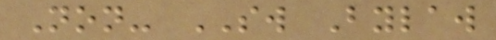Non- SW Bylaw
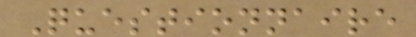Questionnaire
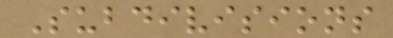Subdivisions
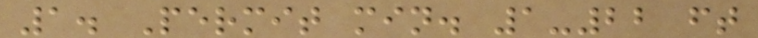1. Permit min. 1-22 ft
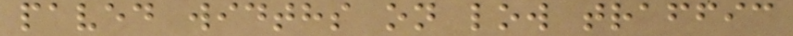paved widths on low traffic
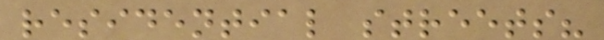residential streets?
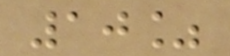10%
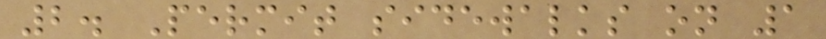2. Permit sidewalks on 1
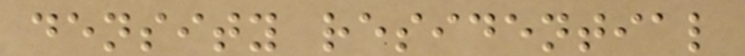density residential
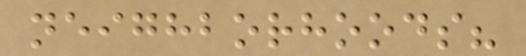neighborhoods?
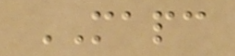MAPC
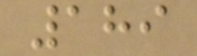189
